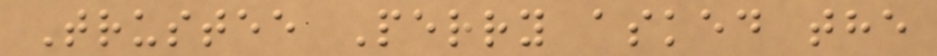Trustee Perry asked the
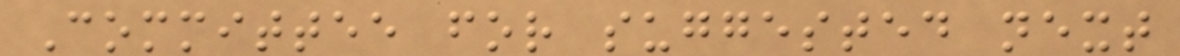Committee for suggested next
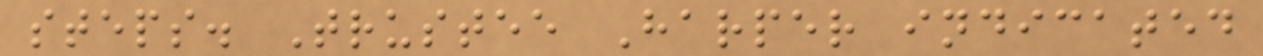steps. Trustee Harper indicated
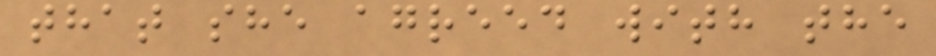that she agreed with the
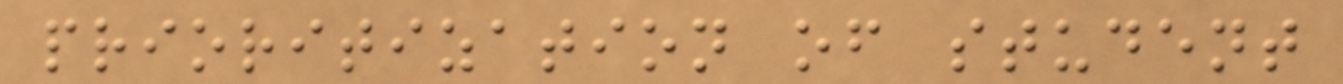prioritization of student
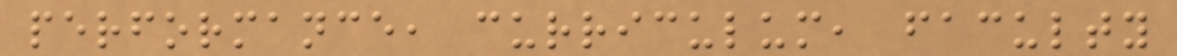performance, curriculum, faculty
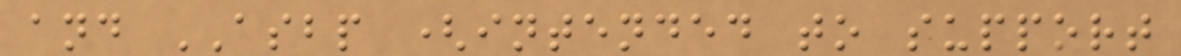and ASBP (intended to support
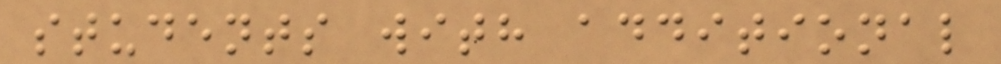students with additional
